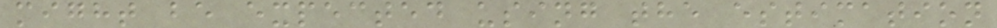might be expected using the estimation
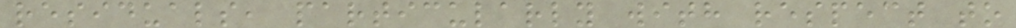residuals, particularly with respect to
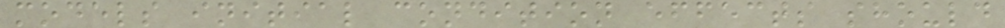models initial condition effects should
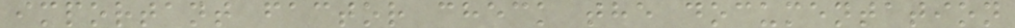important factor check the documentation
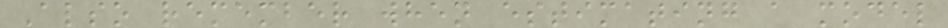Also remember when estimating a model
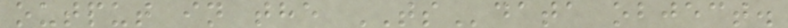output in the TSdata object.
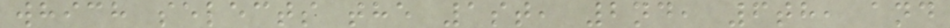which selects the 1st, 2nd, 6th, and
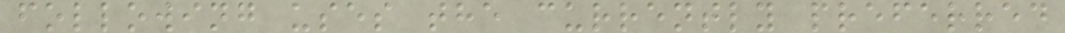following uses the currently preferred
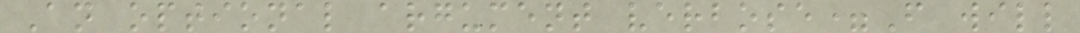An optional argument verbose=F will
